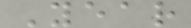Year
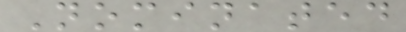Nominated
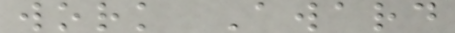work Award
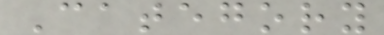Category
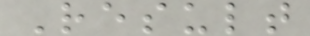Result
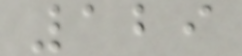129
